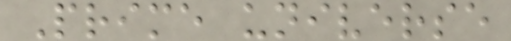Prime universe
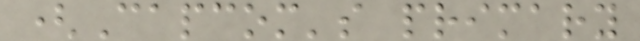(Capcom's primary
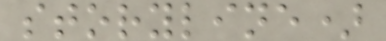storyline)
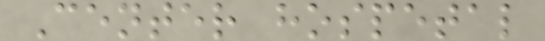Center hospetal
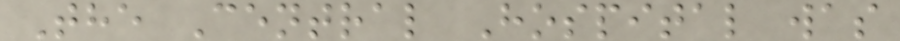The Central Hospital was
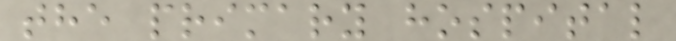the primary hospital
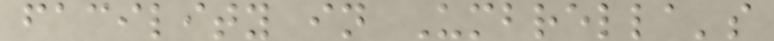facility in Umbrella's
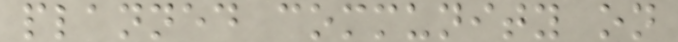planned community on
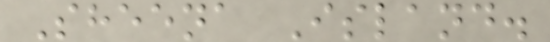Sheena Island.
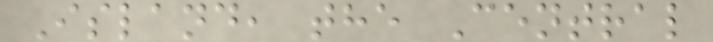Island, the Central
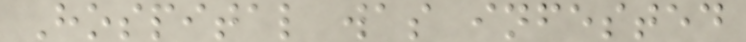Hospital was infested
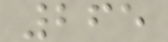265
